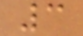3
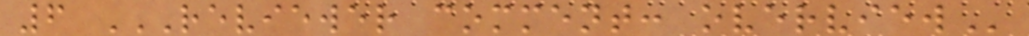6 REVIEWER COMMENT: OVERVIEW
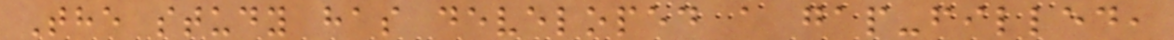The study has developed a gap-filled,
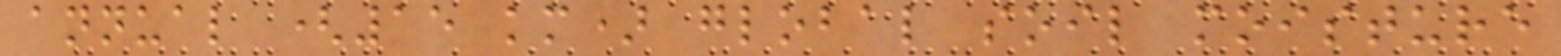annual (15 km) global soil moisture
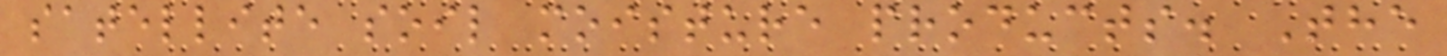satellite soil moisture products. The
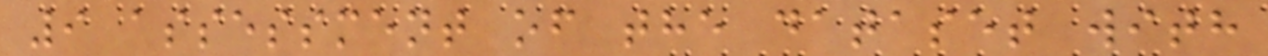9 assessment of the dataset with
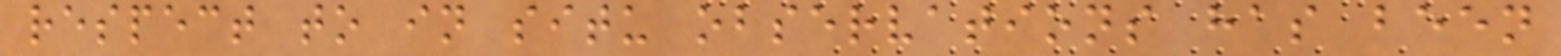respect to in situ observations has been
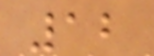12
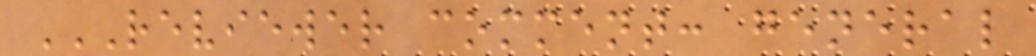REVIEWER COMMENT: GENERAL
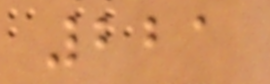221
